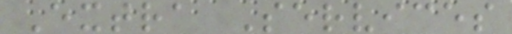Extra Services
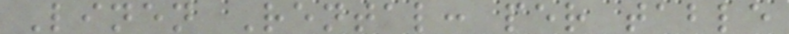Linen Rental: per table
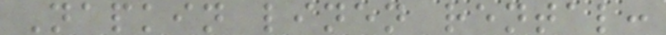Napkin linen rental:
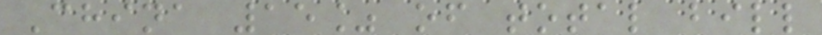China 15% of total bill
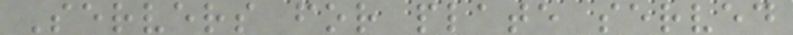Servers for plate served
